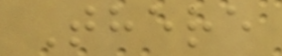There
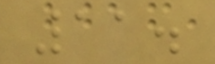11.
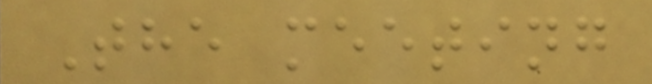The meeting
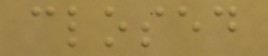closed
